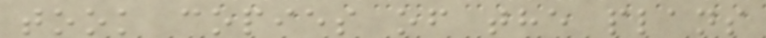took copies of the plans
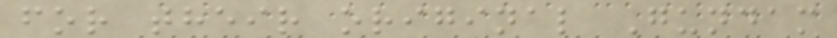for their original Gundam
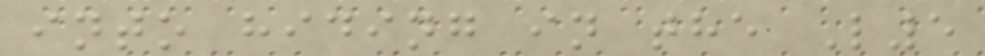into hiding in the L5
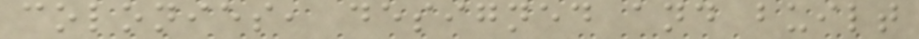colonies, designed and built
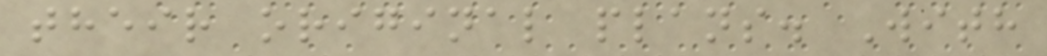their original plans. With
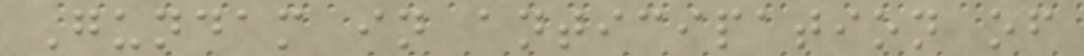Gundam in anticipation of
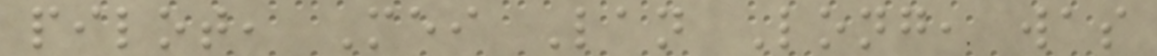pilot, Mei Lan Long, was
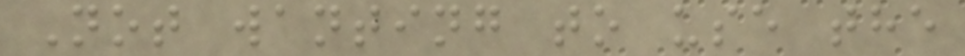Not wanting to use the
